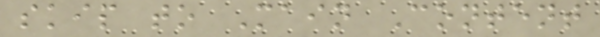skip to Main Content
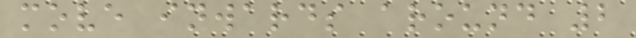move inwards around 2
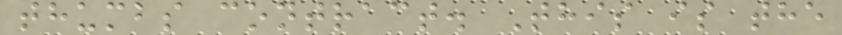thumbs contract. This is the
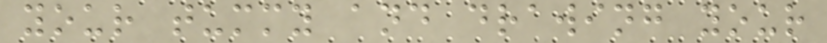your tummy and drawing your
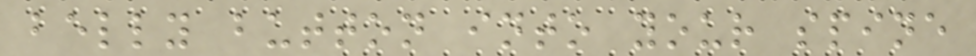belly button into your spine
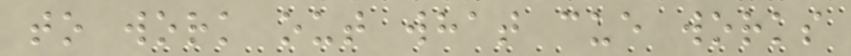to work out what cue works
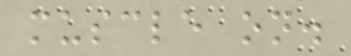muscle on.
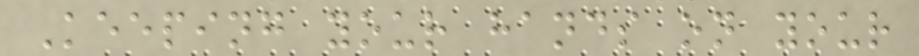Keeping your hands on your
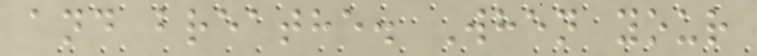and breathe. When your
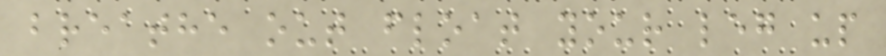breathe out float your leg up
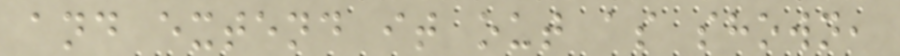and extend it out as shown,
